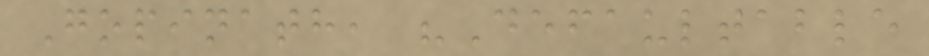Gopinath, "Defaultable
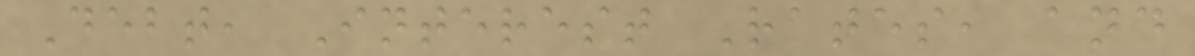Debt, Interest Rates, and
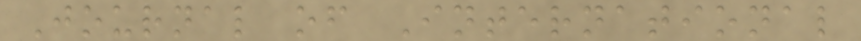Journal of International
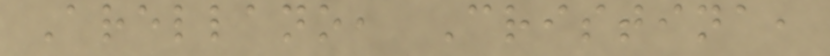Arellano, Cristina,
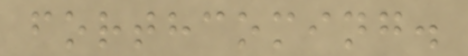forthcoming.
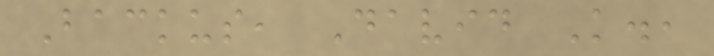Backus, David K.,
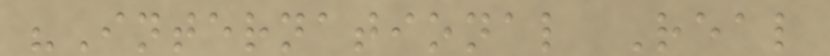"International Real
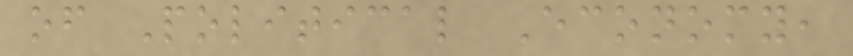of Political Economy,
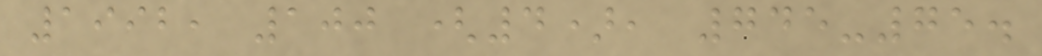1992, 100 (4), 745-75.
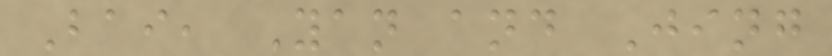Bai, Yan and Jing
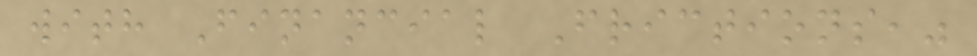with Financial Frictions,"
